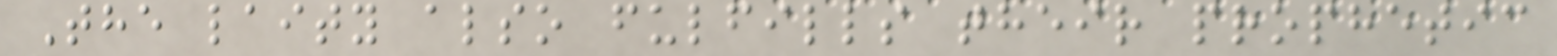The laity also fulfills their prophetic
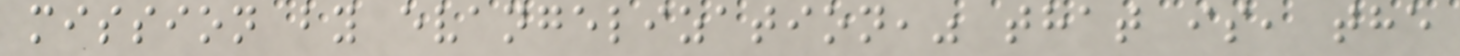mission by evangelization," that is, the
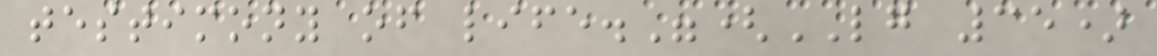testimony of life."(LG 35)
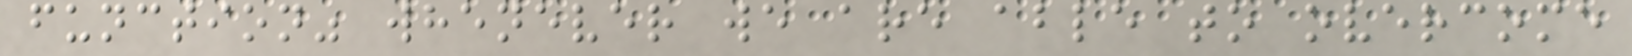function" whenever we are able to overcome
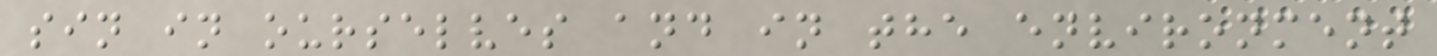sin in ourselves and in the environment
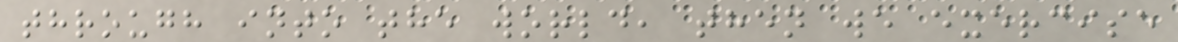through into the world, then we exercise
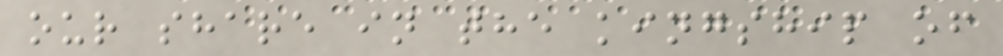our share in the kingship of
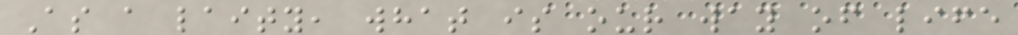As a laity, what is our way of life
